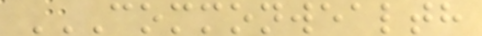COMMONWEALTH
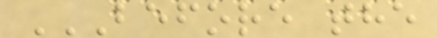BEFORE THE
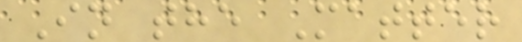In the Matter
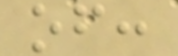of:
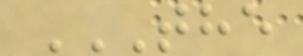THE
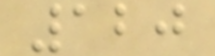120
